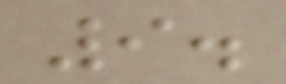9.
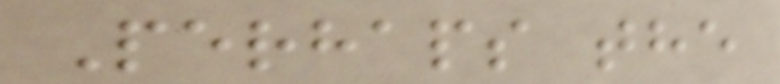Perhaps the
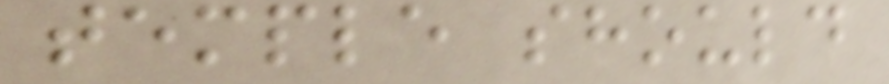temple should
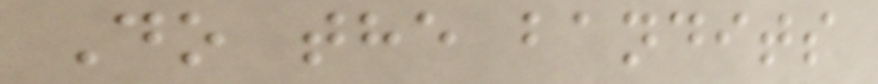Do the bandits
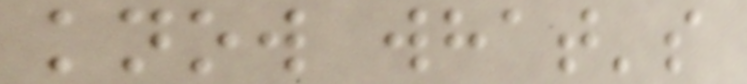know what's
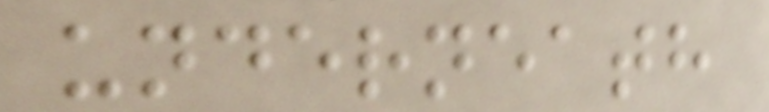underneath
